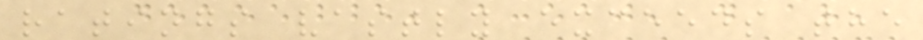ratings vastly exceeds the
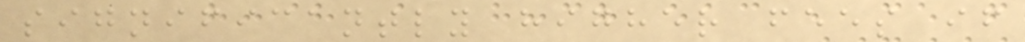significantly higher fees if
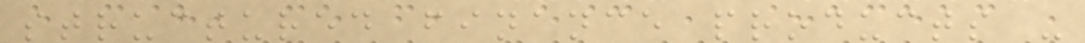structured finance products -
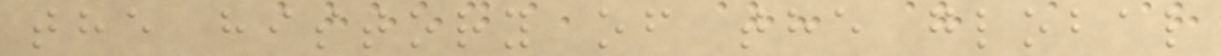the history of the global
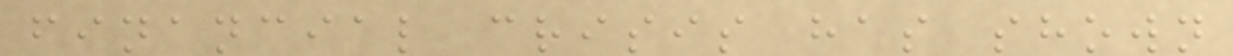financial crisis has shown
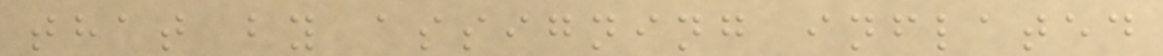that by assigning inflated
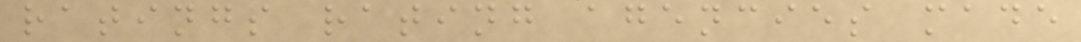ratings rating agencies made
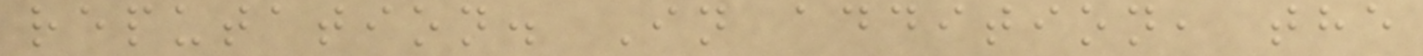reputation. In addition, the
